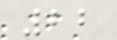22
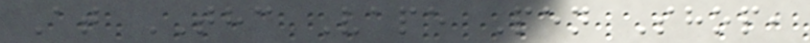At THC Vape Pen Shop,
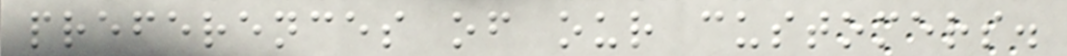preferences of our customers.
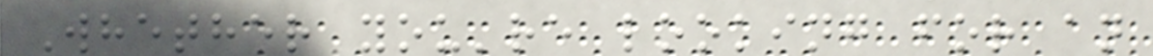Whether you're looking for an
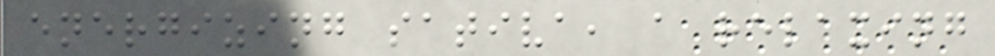energizing sativa, a relaxing
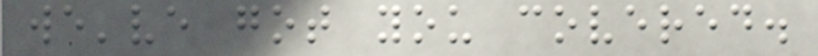we've got you covered.
